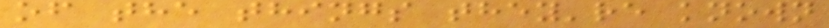of the things they're known
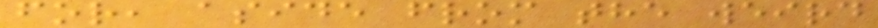for, aside from the weird
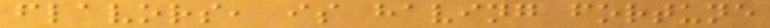flavors, is having fortune
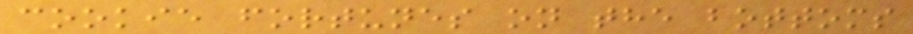cookie fortunes on the bottoms
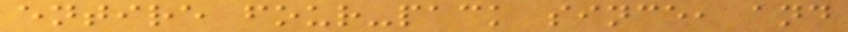entire four-pack since, and
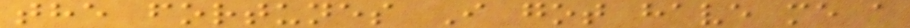the fortunes I got have me a
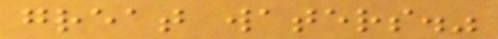great waters."
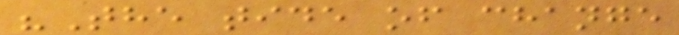"The tide of change
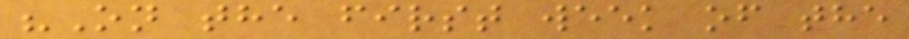"On the first week of the
